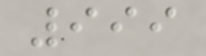999
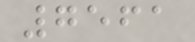7561
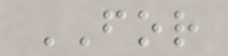FOR
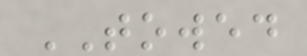TOWED
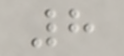8
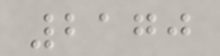2170
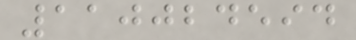110024594
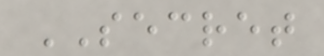SECRET
